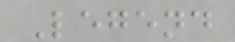Legend
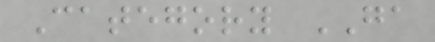Category GA
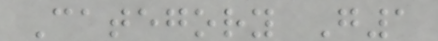Category G1
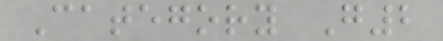Category G2
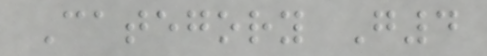Category G4
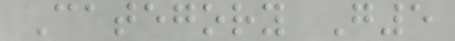Category G5
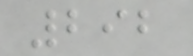292
